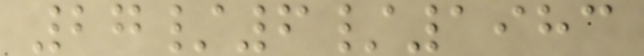27/6/1983
